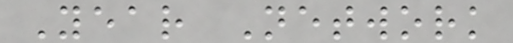Year Network
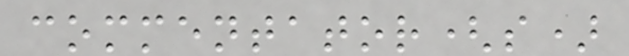commentator(s)
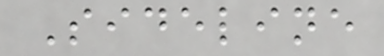Sideline
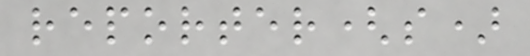reporter(s)
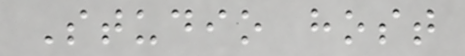Studio host
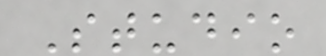Studio
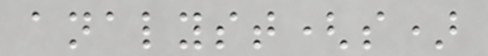analyst(s)
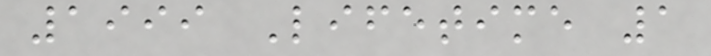1999 Lifetime 1
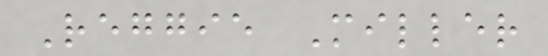Reggie Miller
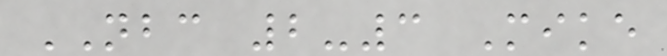NBC 2-3 Mike
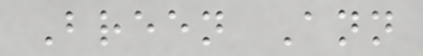Breen Ann
